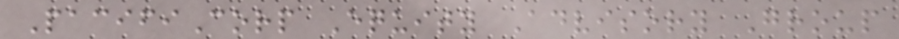PacifiCorp Equity Advisory Group
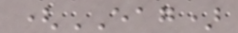(EAG)
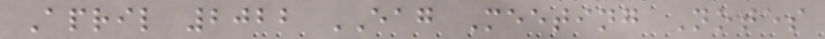April 2022 EAG Meeting Notes
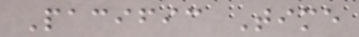Pacific Time
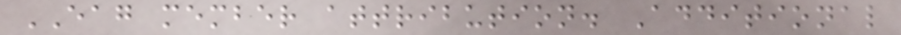EAG member attribution. Additional
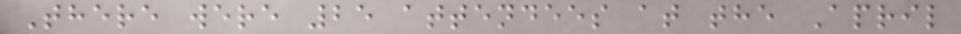There were 25 attendees at the April
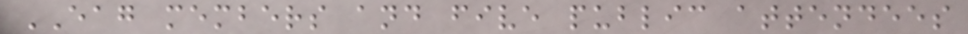EAG members and five public attendees
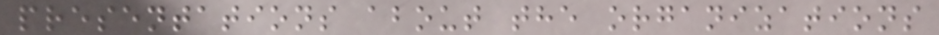presentations about the organizations
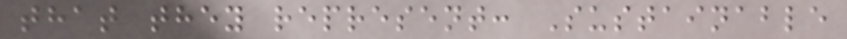that they represent: Sustainable
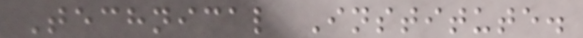Technical Institute.
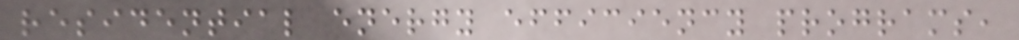residential energy efficiency programs,
